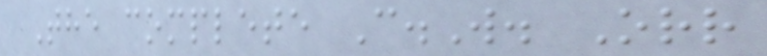The complete C.W. Orr
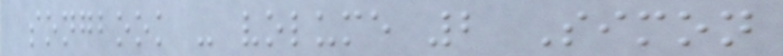songbook - volume 2 Simon
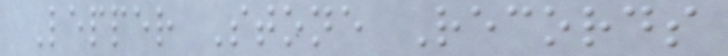Lepper Stone Records
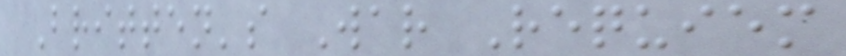Britten's War Requiem
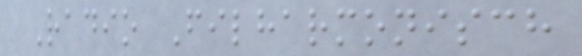Radio Filharmonisch
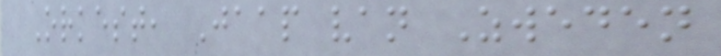Orkest, Jaap van Zweden
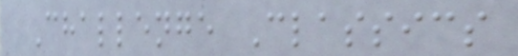Challenge Classics
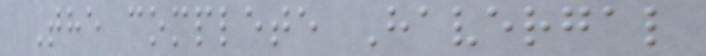The complete Havergal
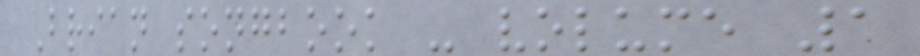Brian songbook - volume 1
